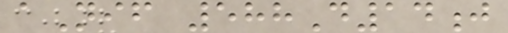aNif 588D14j
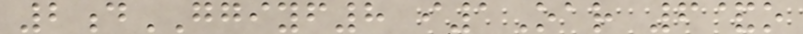2dGGIYF8 i1Oar 6&o
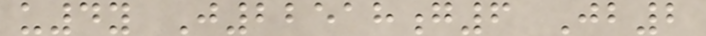u4y J22518g6 Jb2
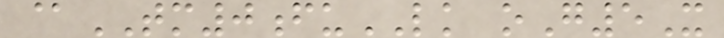@TM0fuLK oG5X
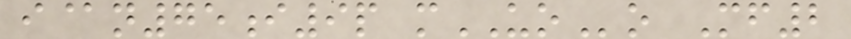i@n75i9p mUOo Mf2
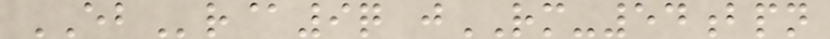EBr@9q jRM-54bpn
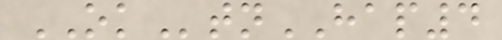OKtnHAP4
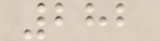282
